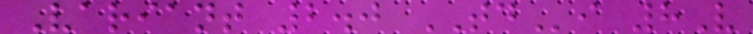Variant 2.0 TDi 8V
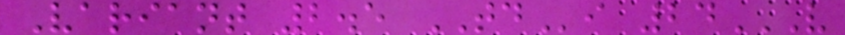Variant 2.5 TDi 24V
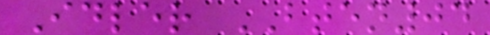Idler BTEN04
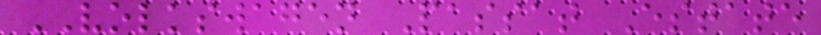VOLKSWAGEN Passat Estate
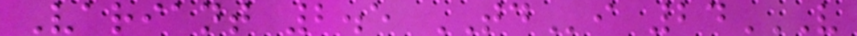Variant 2.5 TDi 24V
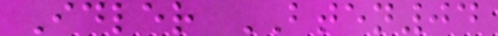Idler BTEN04
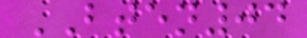BTEN04
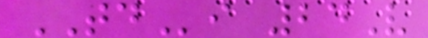TDi 24V
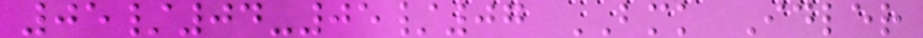05/04-05/07 BMK Idler
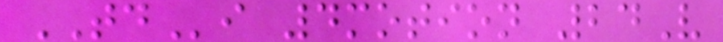TDi 4motion 24V
